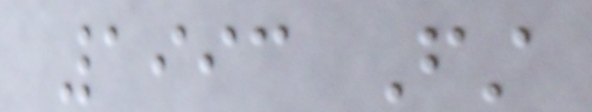1993 First
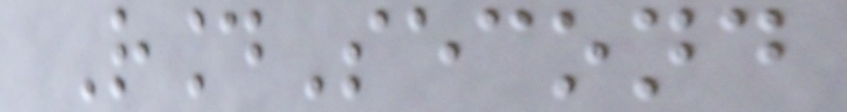RoundSecond
